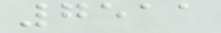7511
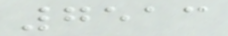7513
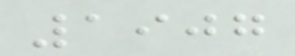1907
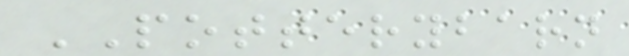POTTERYBARN
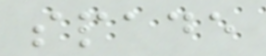spade
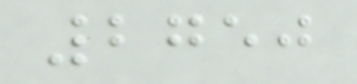2750
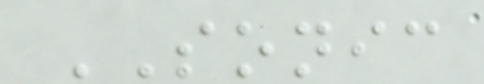SONIC
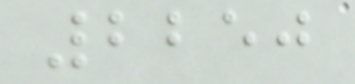2250
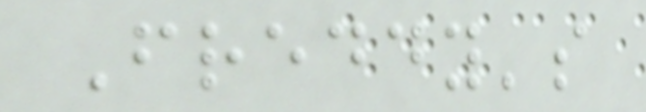Freddy's
